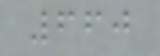660
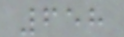658
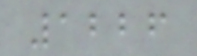1226
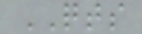QTS
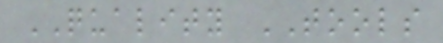QUALITY TOOLS
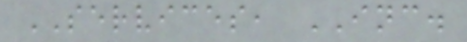SERVICES, INC.
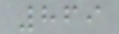869
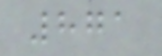871
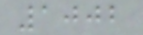1002
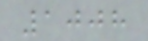1008
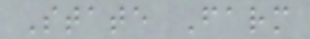State Farm
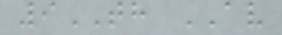9TH AV
